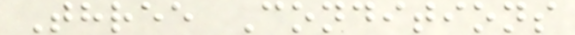Three Conditions
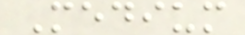Medium
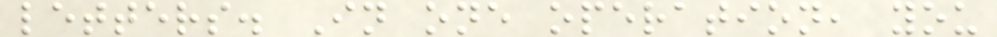letters. In one operation, you
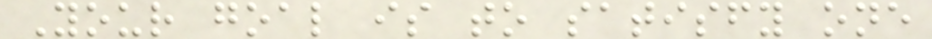Your goal is to satisfy one
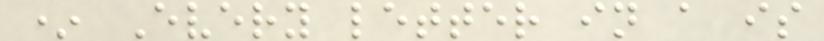* Every letter in a is
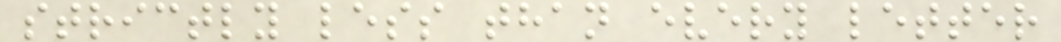strictly less than every letter
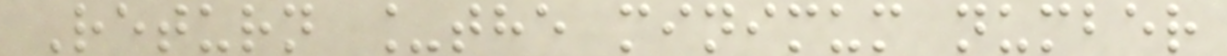Return _the minimum number
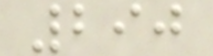290
